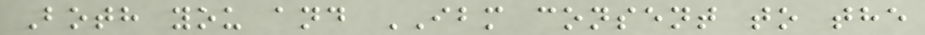Both you and IBM consent to the
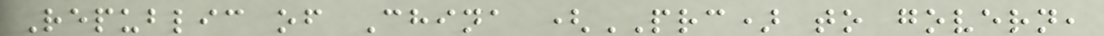Republic of China (PRC) to govern,
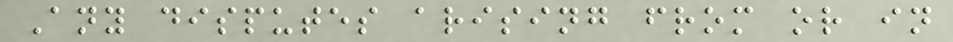Any disputes arising from or in
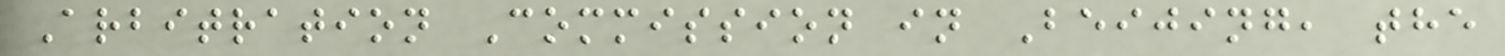Arbitration Commission in Beijing, the
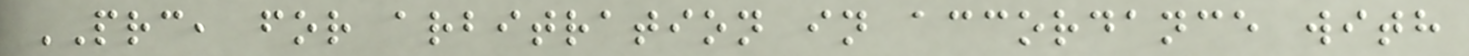PRC, for arbitration in accordance with
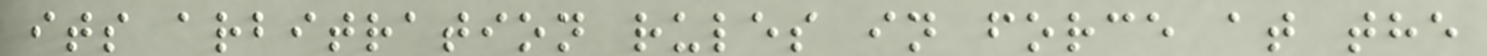its arbitration rules in force at the
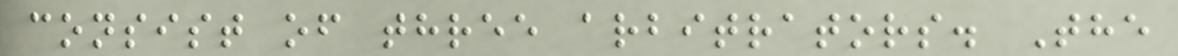consist of three arbitrators. The
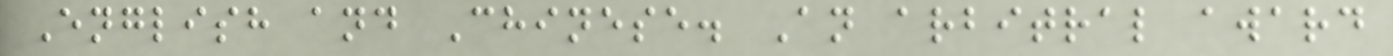English and Chinese. An arbitral award
